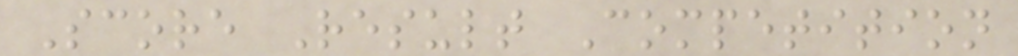Score Result Competition
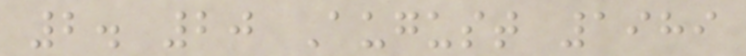2. 20 August 1989
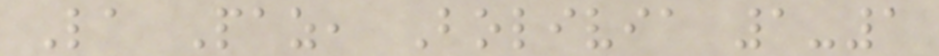La Paz, Bolivia 1-1
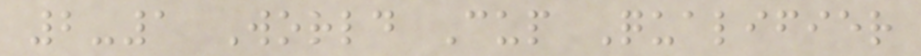2-1 World Cup Qualifier
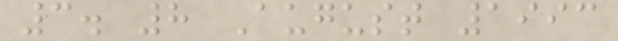3. 8 August 1993
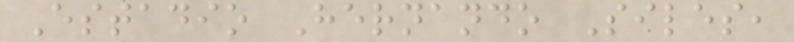Estadio Hernando Siles,
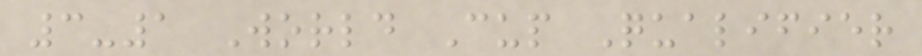3-1 World Cup Qualifier
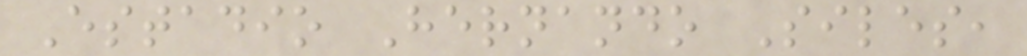Estadio Hernando Siles,
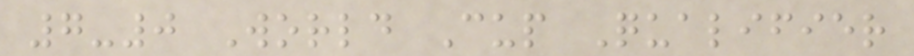7-0 World Cup Qualifier
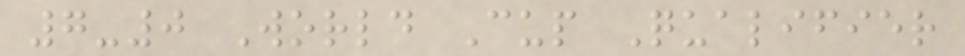7-0 World Cup Qualifier
